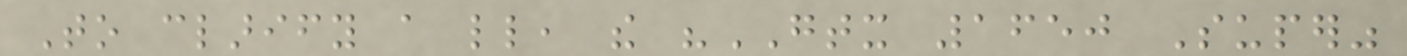To clarify a little, the "GTX 1650 Super"
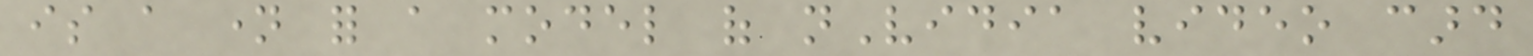is a name for a model of nVidia video card
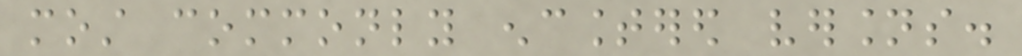most commonly encountered versions.
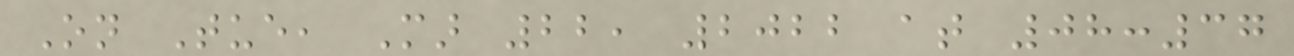On Tue, Mar 22, 2022 at 08:37
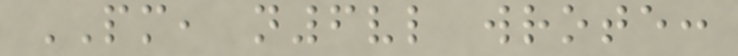PM, n6vl wrote:
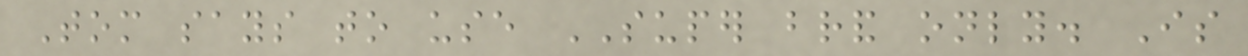Tom says to use SUPER brand only. Is
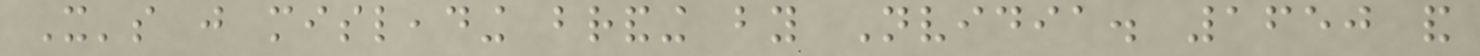It's just misleading branding by Nvidia. 1650 and
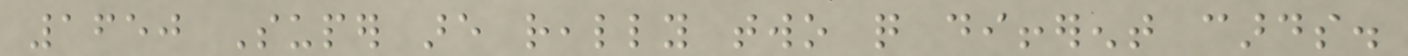1650 Super are really two quite different cards.
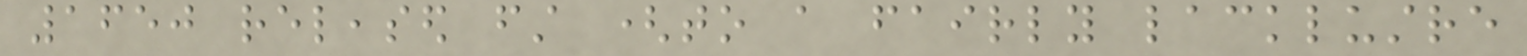1650 released first (to a fairly lacklustre
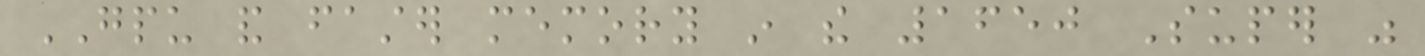GPU and faster memory in the 1650 Super was
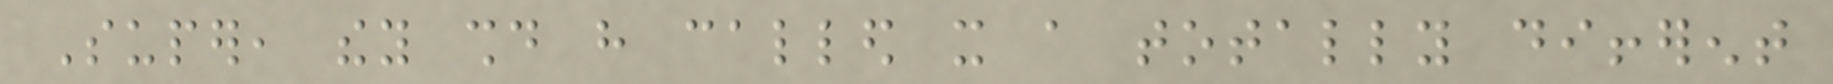Super, they should have called it a totally different
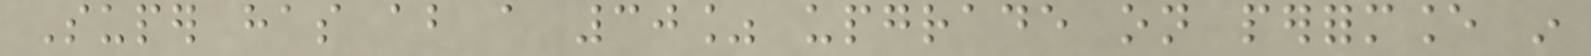Super has about a 30% upgrade on performance in
